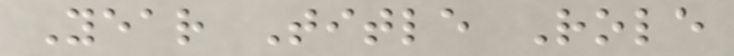Year Title Role
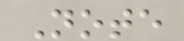Note
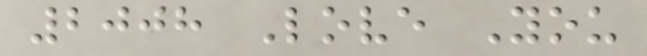2008 Love You
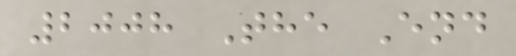2008 The End
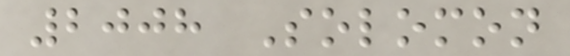2008 Solomon
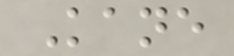Kane
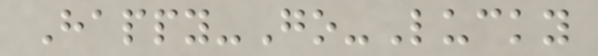Happy-Go-Lucky
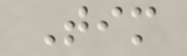Tim
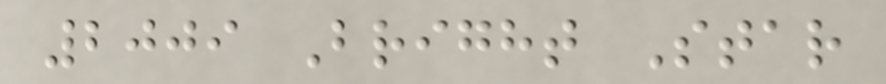2009 Bright Star
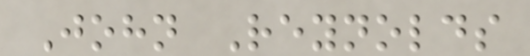John Reynolds
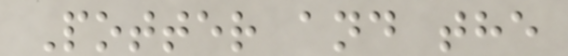Potter and the
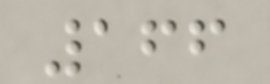166
